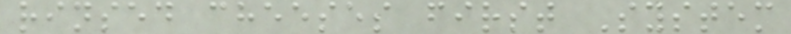rinsed cheeses first System
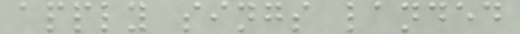apply sings landed
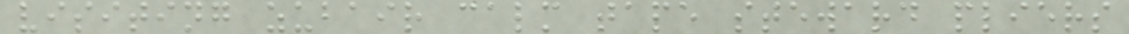visiting zubair calm tape steward pliers
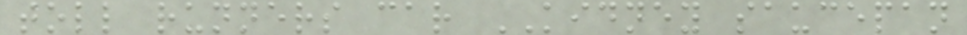toll runners car KIDNEY saucepan
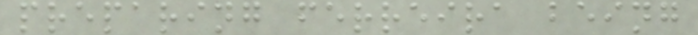preparing ferreira being
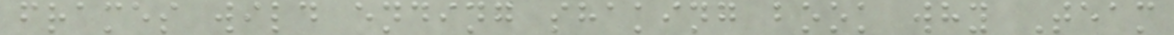frames wild ending shaking book why Team
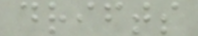drifts
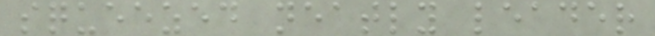squeezed neatly leader
